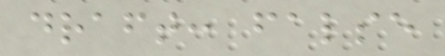draft: false
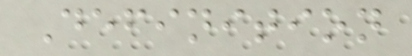Definition
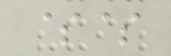$$
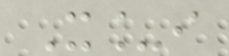X_i
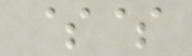$$
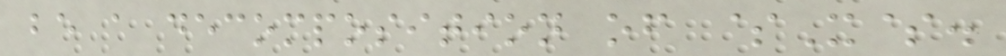be a decomposition of $X$.
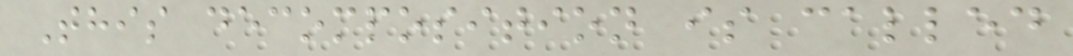This decomposition is called
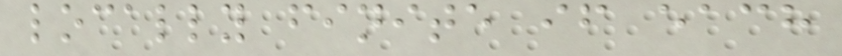locally finite if each
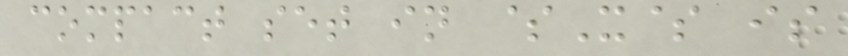compact set in $X$ is
